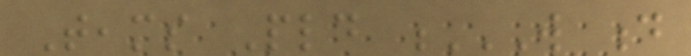Teams Pld W D
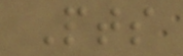Pts
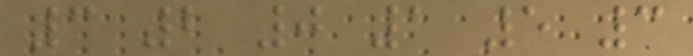3 2 0 1 5 3
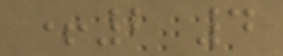+2 4
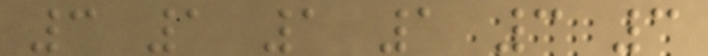3 1 1 1 3 3
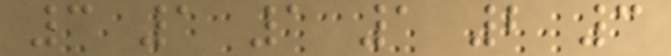3 1 1 1 2 3
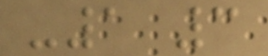-1 3
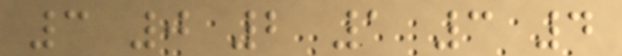3 0 2 1 3 4
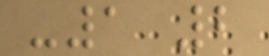-1 2
